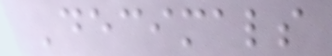Decimals
